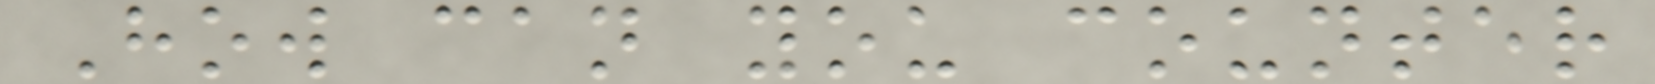How can you counter
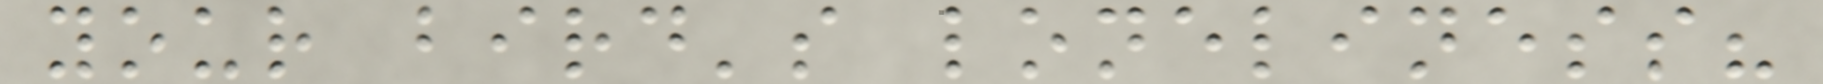your bird's loneliness?
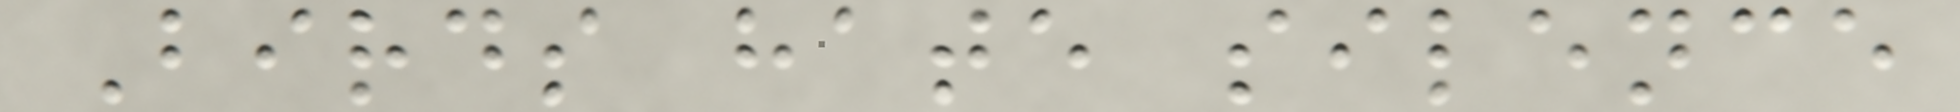Birds hate silence
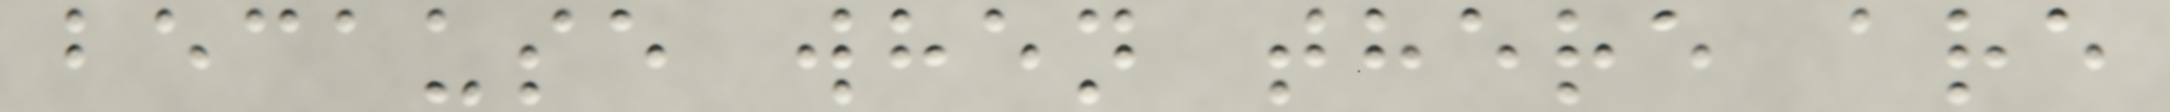because when there are
